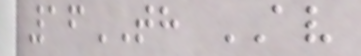16TH AV
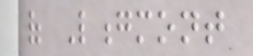of Longmont
